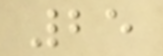25
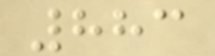883
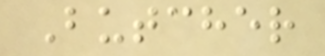Butcher
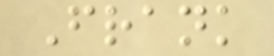Frank
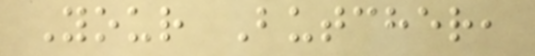Your Butcher,
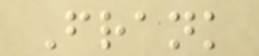Frank
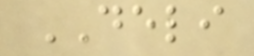DELI
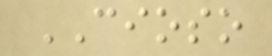CIOSO
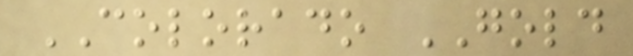COLORADO GOLD
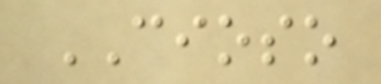CIOSO
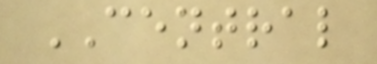CENTRAL
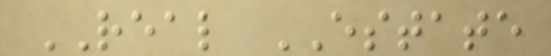REAL ESTATE
